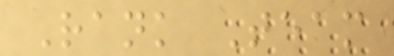Rank Team
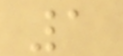1
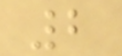2
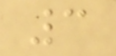3
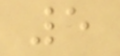5
